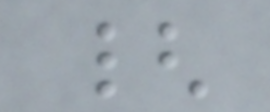{
